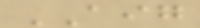AIG
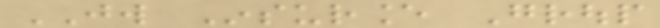JW Insurance Group
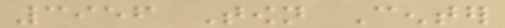3956 Town Center
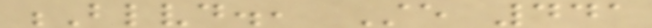Blvd., Ste 441
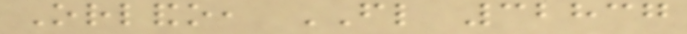Orlando, FL 32837
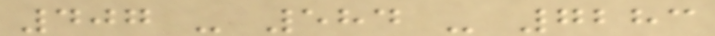407 - 584 - 7283
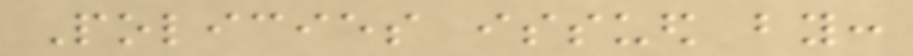Policies issued by:
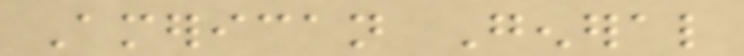American General
